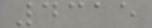4315
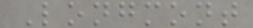Longmont
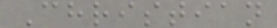Christian
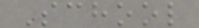School
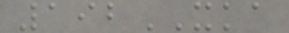192XKA
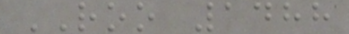ROO 1488
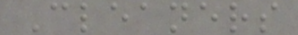Cleaners
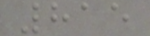815
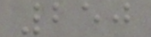250
